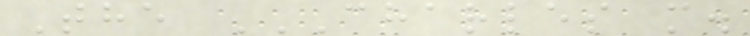The CHARLES M.
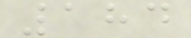184
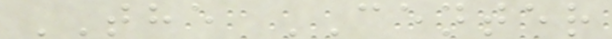THE CENTER
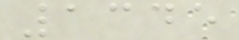1345
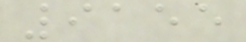9155
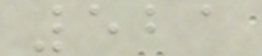521
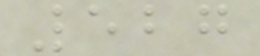527
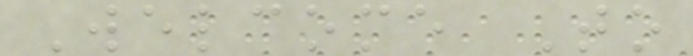Welcome To
